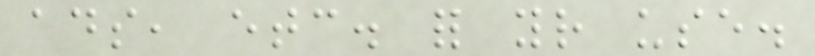ads, etc. for your use.
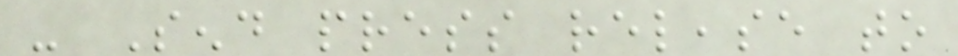- Send press release to
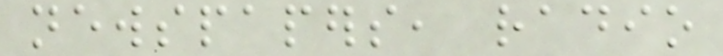newspapers, radio
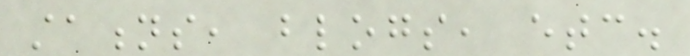stations, blogs, etc.
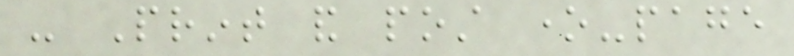- Print and post one-page
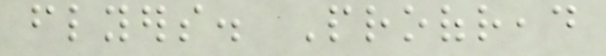flyers. Proofread
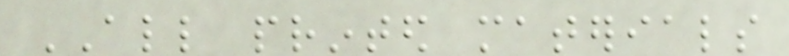ALL printed materials
